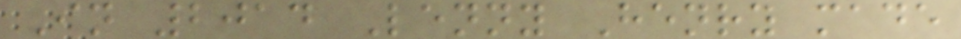In 2014 Lenny Henry made
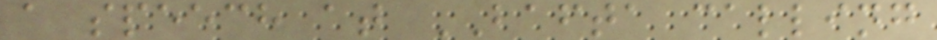a speech at BAFTA calling
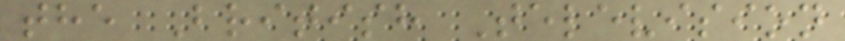the British Television
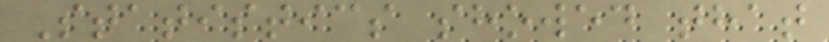Statistics showed that
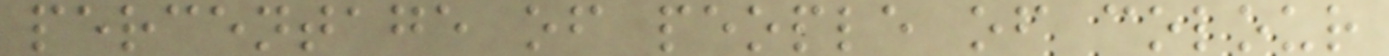percentage of people of colour
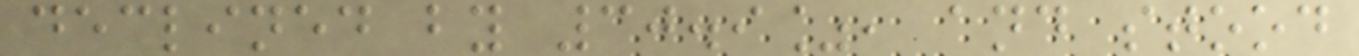declined by 30.9%, and stood
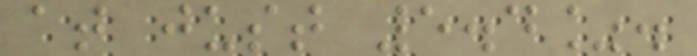at just 5.4%.
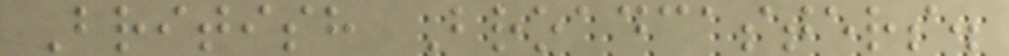British Broadcasters.
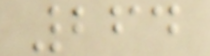264
